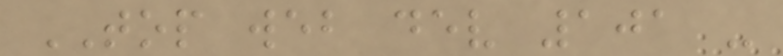TOP web dev 101 -
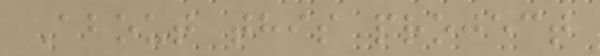About this project
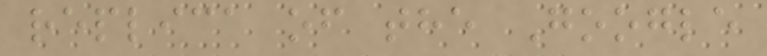replica of the Google
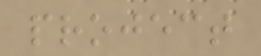project
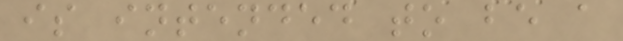is intended to be a
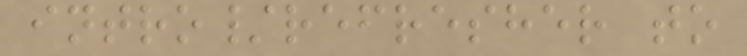intro/refresher to
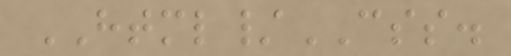HTML/CSS.
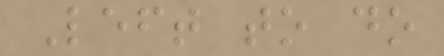Left to do
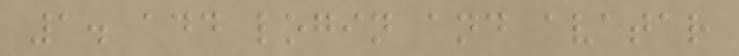1. add login and avatar
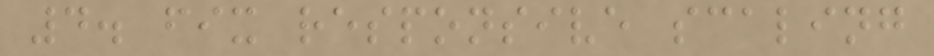4. fix responsive scaling
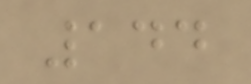144
